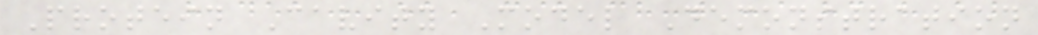Protein Cavity Model Demonstration
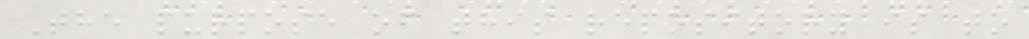The purpose of this repository is to
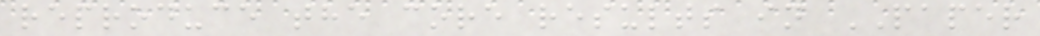reproduce the core results in PAPER
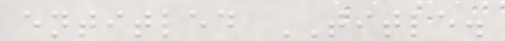entitled TITLE.
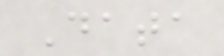Data
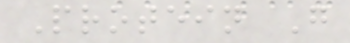Protein G
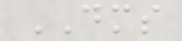DMS
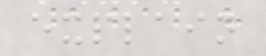explain
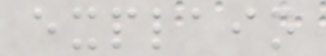explain
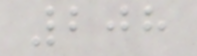208
